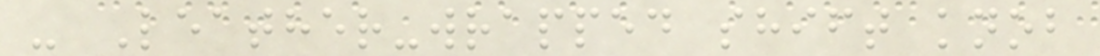- Leather-wrapped shift knob
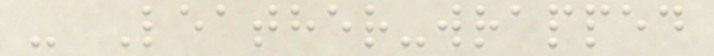- Leather-wrapped
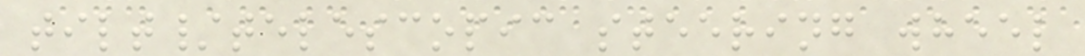tilt/telescopic steering wheel
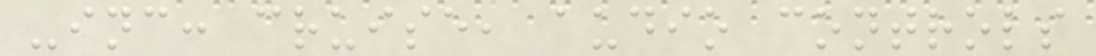-inc: cruise, audio controls
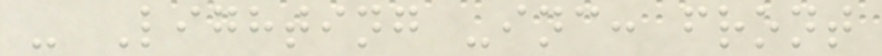- Lighting -inc: front
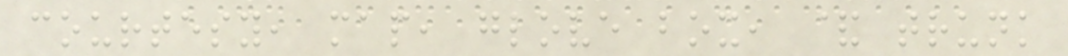courtesy, map, glove box, & trunk
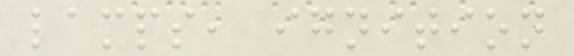lamps, ignition
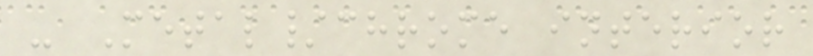- Metal/chrome interior
